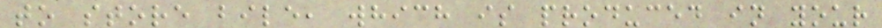to store bile, which is produced in your
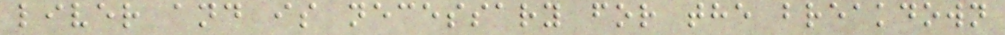liver and is necessary for the breakdown
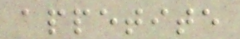appetite
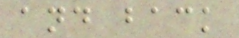and back
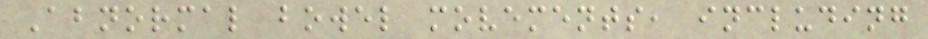Abnormal bowel movements, including
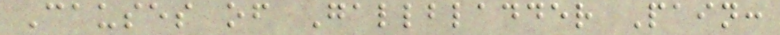Causes of Gallbladder Pain:
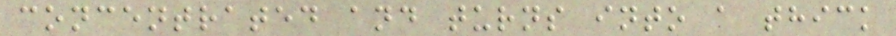concentrated and turns into a thick
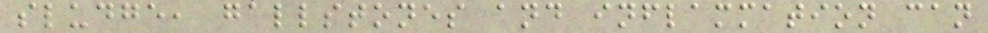sludge, gallstones and inflammation can
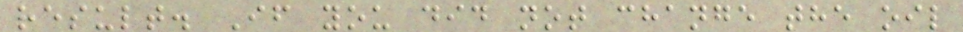result. If you did not change the oil
